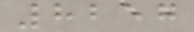8257
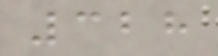328
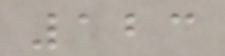123
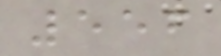556
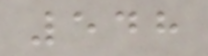548
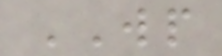WP
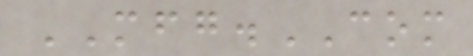MFG.COM
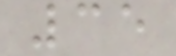35
